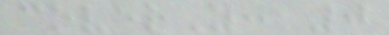coverY: 0
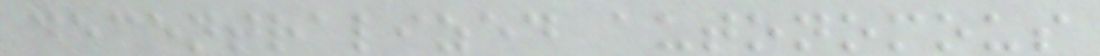decentralized autonomous
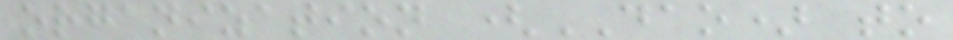organization (DAO) to
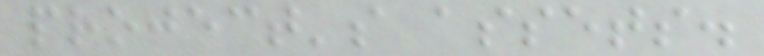project's assets.
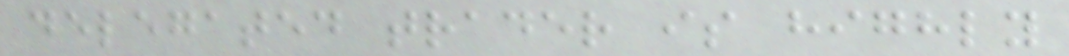delegated trader is highly
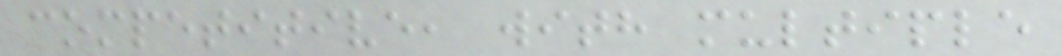competitive, with multiple
